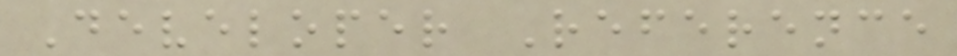Developer Reference
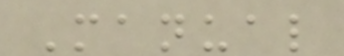Manual
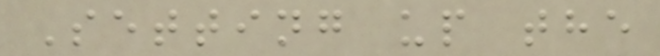Setting up the
